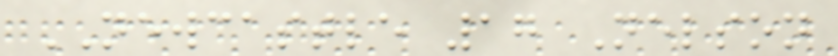NEWCASTLE 17 Nelson
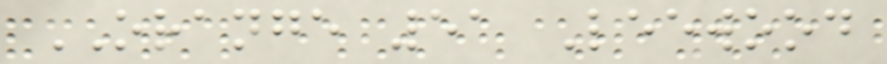ORANGE 51 Leewood
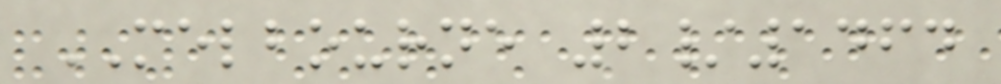MELBOURNE 2/1464
